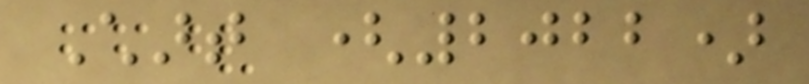Chart (2022)
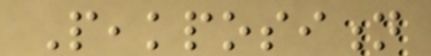Peakposition
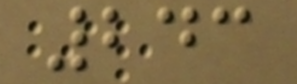243
